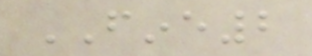FINE2
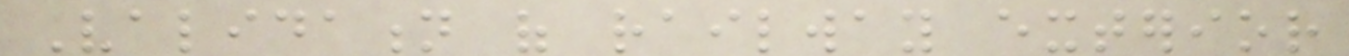Validation of railway exterior
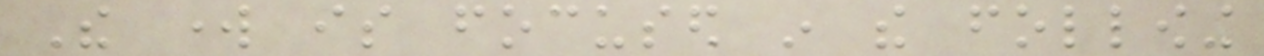The work is focused in the following
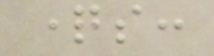questions:
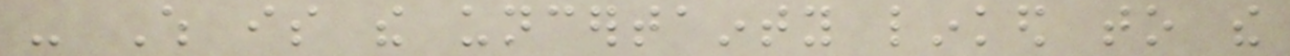- Which is the uncertainty linked to the
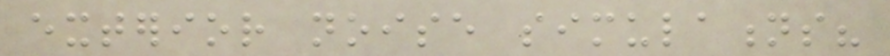exterior noise simulations?
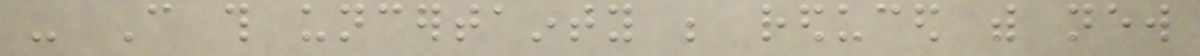- Can this uncertainty be reduced with new
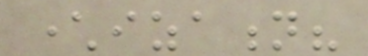characterization?
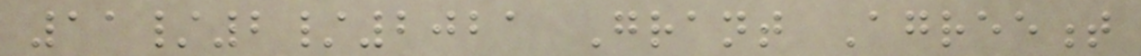11/2/2021 Grant Agreement
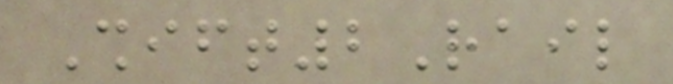Shift2Rail
